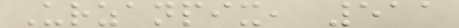Urzanpix, 511
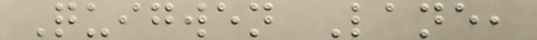Quigwen Lane,
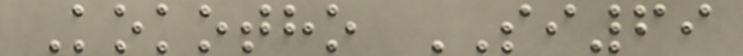Kokotho SI69
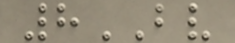8BV
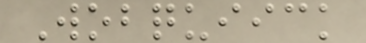Wobquiick
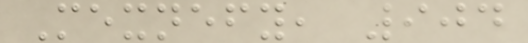Mexnefy, 904
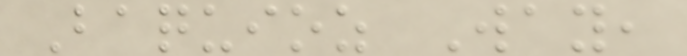Baquioz Way,
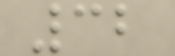32
